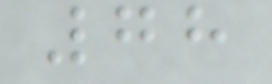78
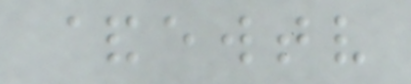&ewtv
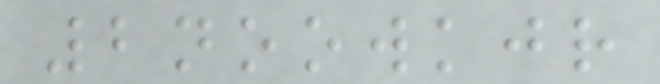2noowkjr
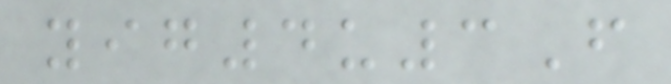yig4u3F
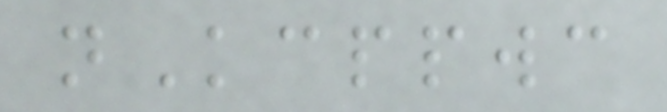nKcppwc
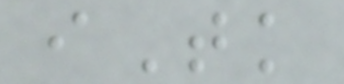iTk
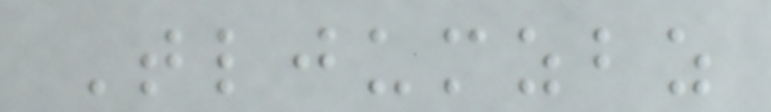Tljumzbz
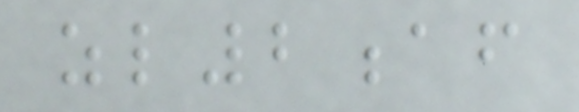zl2af
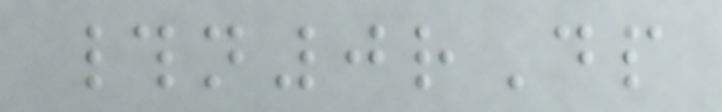#n0rDp
